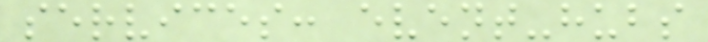services: event-hubs
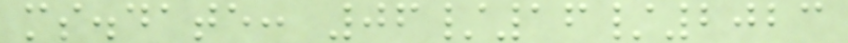ms.date: 06/16/2023
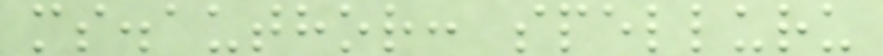ms.author: spelluru
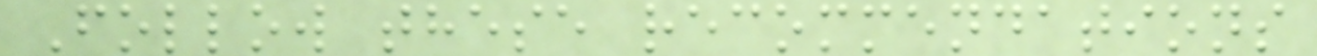Follow these recommendations
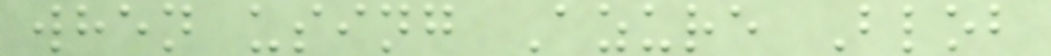when using Azure Blob
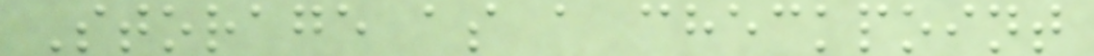Storage as a checkpoint
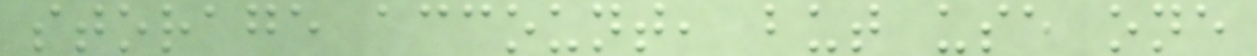storage account, but use one
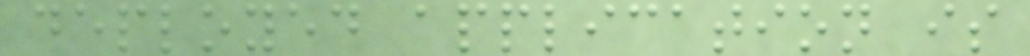deployed application is
